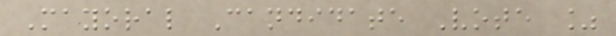Mayoral Candidate Vote %
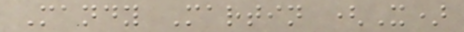Mandy Martin (X)
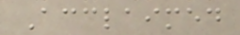Acclaimed
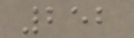252
